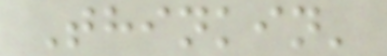Thinkin'
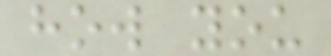how you
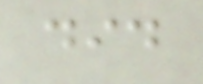did
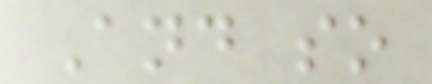And so
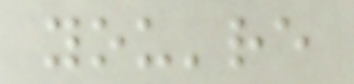you're
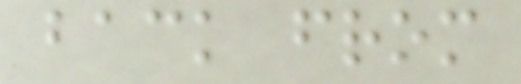back from
